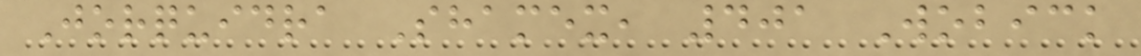Jorquidra Shamex, 401 Wobick
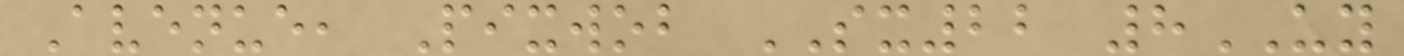Avenue, Pixwob SX22 8UY
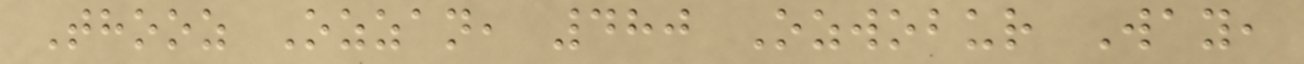Thooz Ozzan, 480 Ozwobur Way,
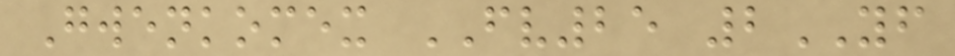Gwenkomex FV25 2YF
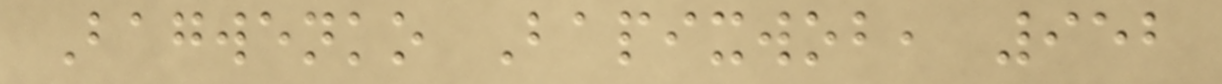Bagwenko Bapixwob, 952
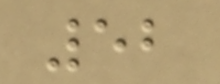52
